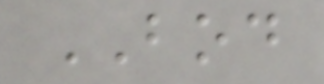BOD
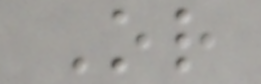Or
